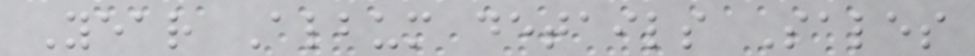Year Album details Sales
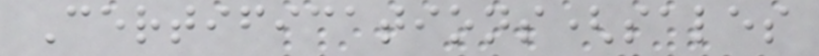Certifications(sales
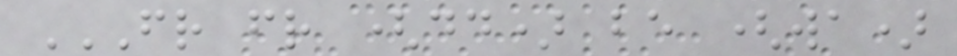FR FR (DD) BE (WA)
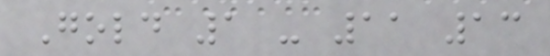Gold 1 - 11 13
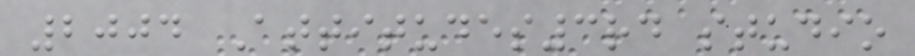2004 Attitudes3rd studio
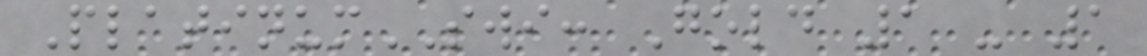PlatinumSWI: Gold 1 - 1
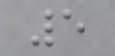5
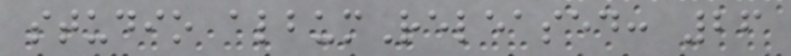studio albumReleased: 26
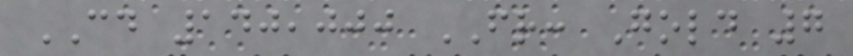CD 140,000 FR: Gold 7
